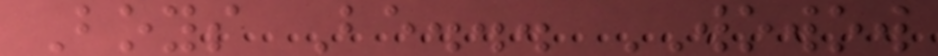Boys Be... WOWOW
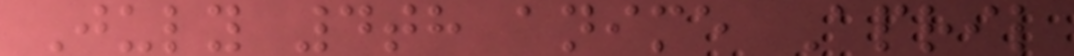July 4th anime April
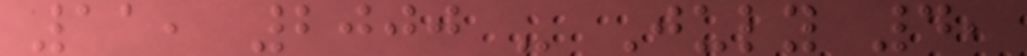11, 2000 - July 4,
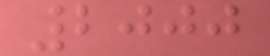2000
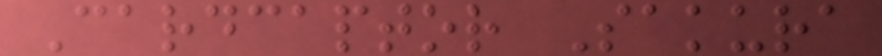Cardcaptor Sakura
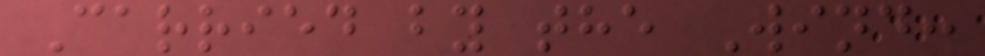Carried by the Wind:
